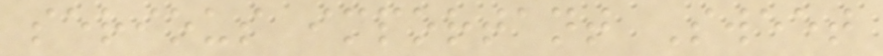serious important Sweet
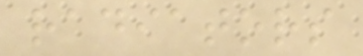radiators
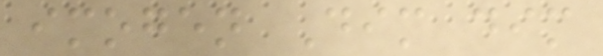imogen Dim dim
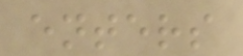enters
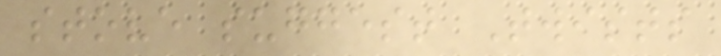stove suggest Twists
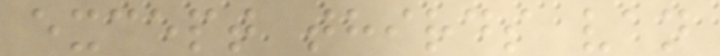except thirds van
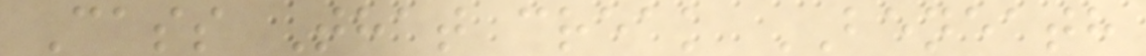Cass That creak BENEATH
